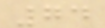74
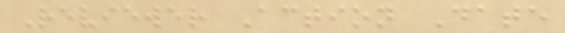Reviewer Action Date
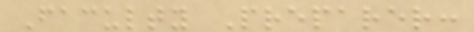Faculty Preparer:
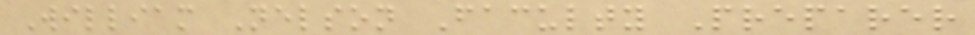William Nelson Faculty Preparer
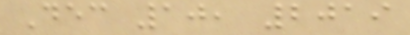Dec 10, 2019
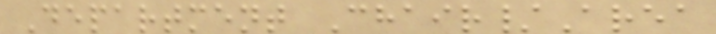Department Chair/Area
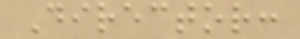Director:
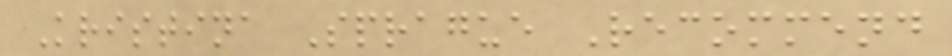Kristina Sprague Recommend
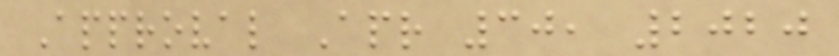Approval Apr 30, 2020
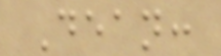Dean:
